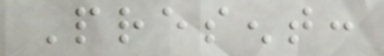Present:
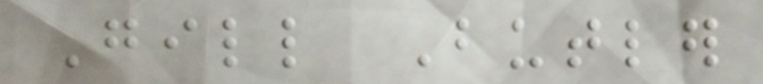Gill Butler
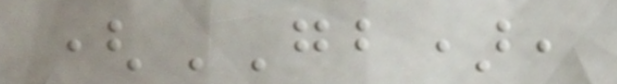(GB),
